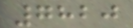7820
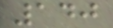140
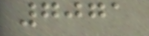7071
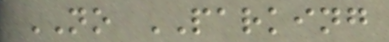NO PARKING
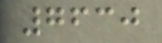7630
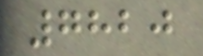7820
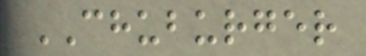CHUBURGER
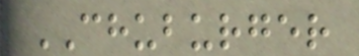CHUBURGER
